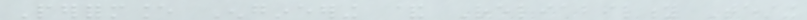Performance Engineering & Reliability Testing
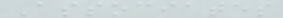Associates
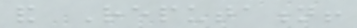and Reputation!
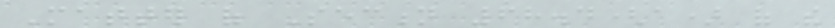Matter of Section 68.4(a) of the
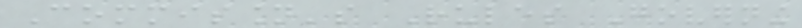Commission's Rules Governing
